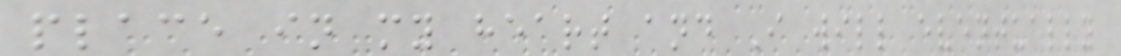place in my heart and I will eventually
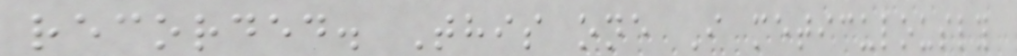recorded. This one I meticulously
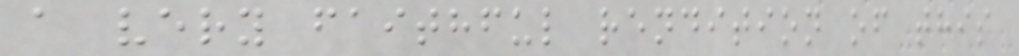a very faithful rendition of this
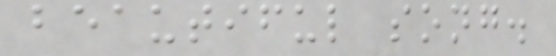beautiful song.
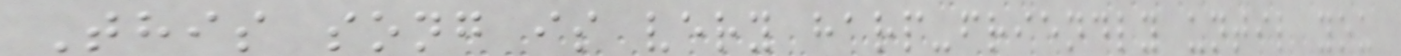This song is very harp-friendly until you
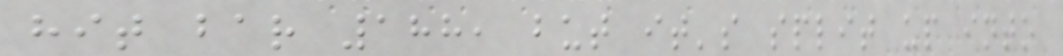hit bar 188, but it's split up into
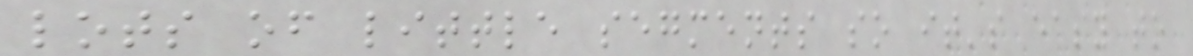lots of little segments so it's easy to
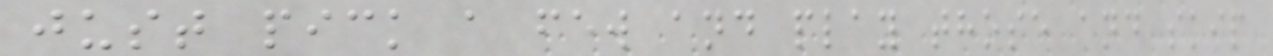just pick a few and play those and skip
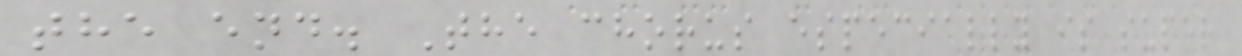the end. The chorus especially is super
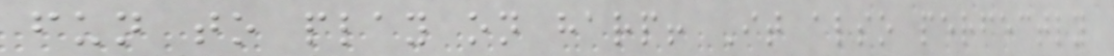fun to play on harp! It also perfectly
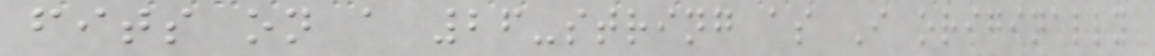fits on a 26-string as I originally
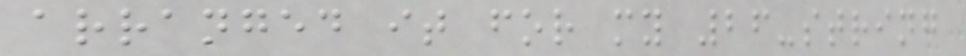arranged it for my 26-string
